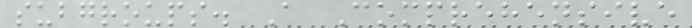subgroups. A Comprehensive
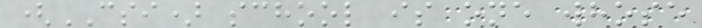(CSI) school is one whose
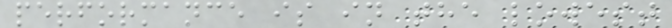performance is in the lowest
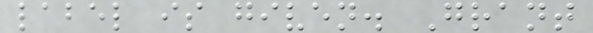label is given. Grant
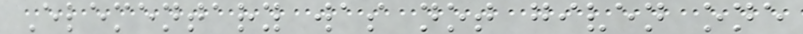Elementary was not given one
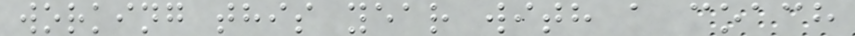working this year with a coach
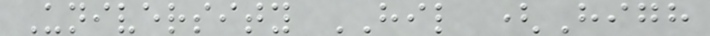University HIL (High
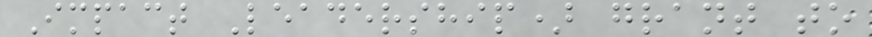Impact Leadership) grant to
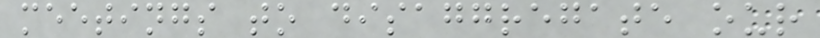meetings to disaggregate our
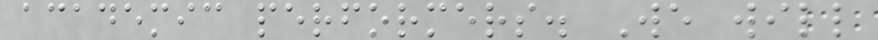academic performers. We will
